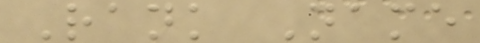Rank Name
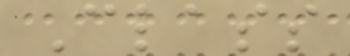Class
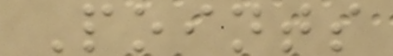Points
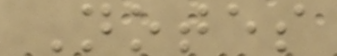Notes
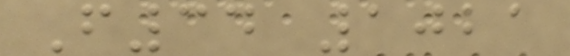F34 1021
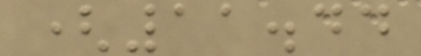(11.44
